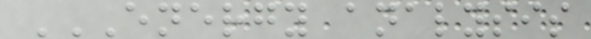ENERGY ANALYSIS
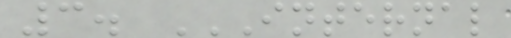3. INTERNAL
